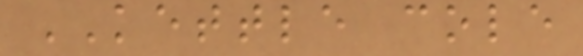KETTLE cole
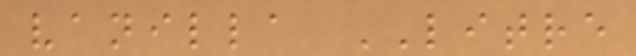vanilla LITRE
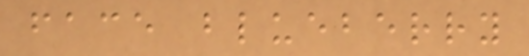face blueberry
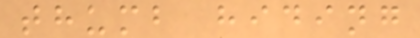thumb hiding
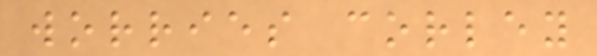worries corley
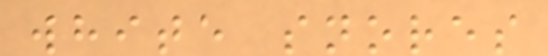white snores
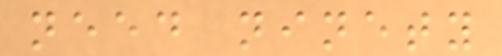need ninety
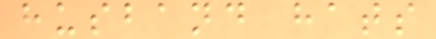husband hats
